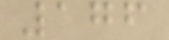176
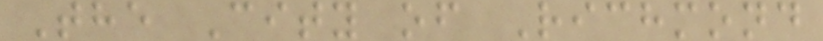The City of Richmond
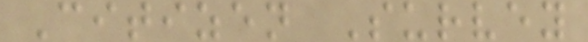Citizen Survey
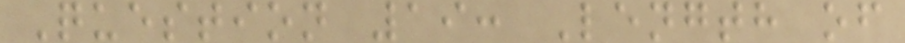Question 19: Length of
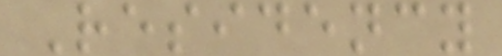Residency
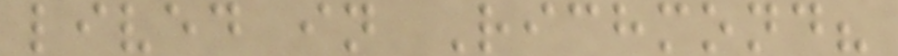lived in Richmond?
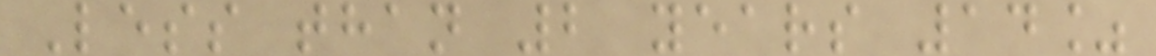Less than 2 years 14%
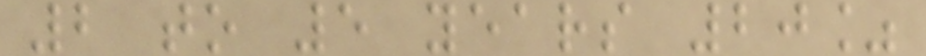2 to 5 years 20%
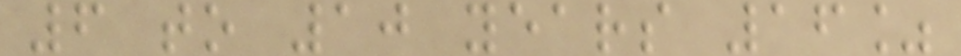6 to 10 years 16%
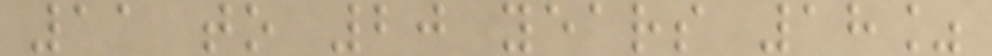11 to 20 years 18%
